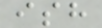ish
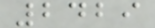2429
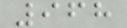968
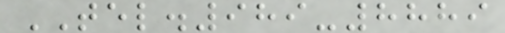TEL.989-8889
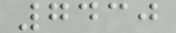7430
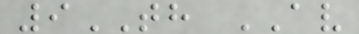9TH AV
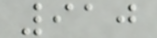910
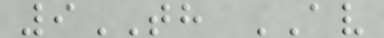9TH AV
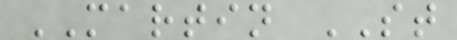MARTIN ST
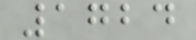1724
